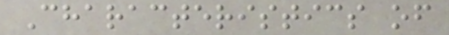Characteristics of
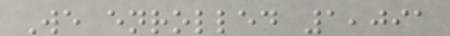We enrolled 1,091
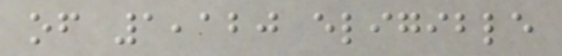of 1,120 eligible
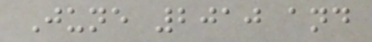June 2010 and
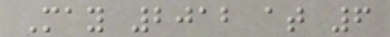May 2012 at 6
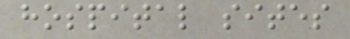hospital sites
